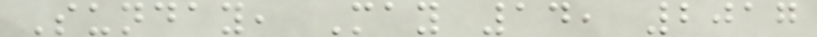Sunday, May 14, 2017
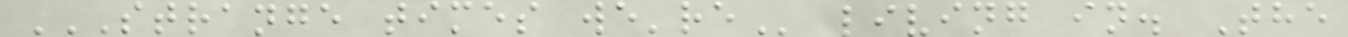STRANGE TIMES WE'RE living in. The
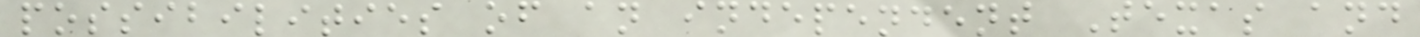possibilities of an independent Texas and
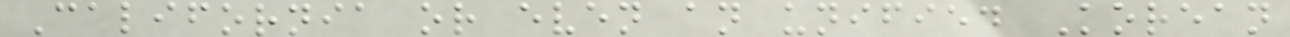California or even an unified Korean
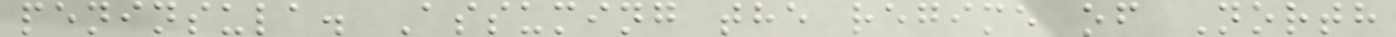peninsula. Assuming the regime of North
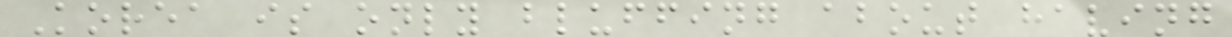Korea is only bluffing about having
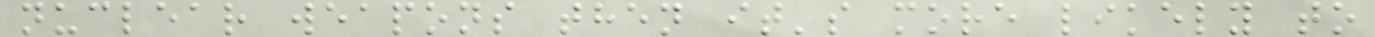nuclear weapons then it's more likely to
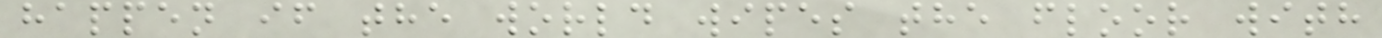happen if the world wipes the floor with
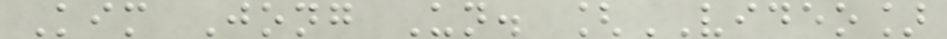Kim Jong Un. [VIDEO]
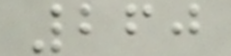260
